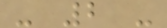- 2 -
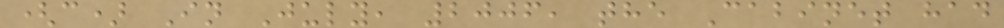(c) In July, 2006, the Cabinet had
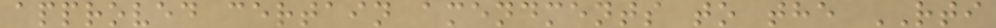approved certain amendments to the RTI
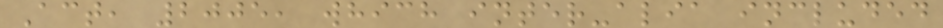Act, 2005, which inter-alia included
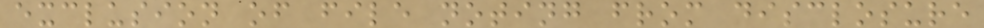exclusion of file noting from disclosure
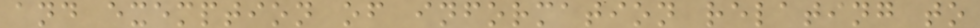and exemption of information relating to
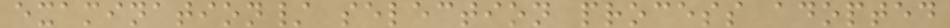examination/ selection process adopted
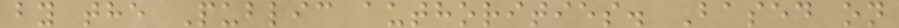by the Public authorities. Based on
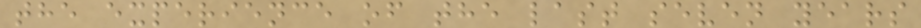the experience of the last seven years
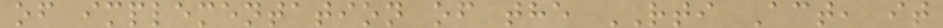of implementation of the RTI Act, it
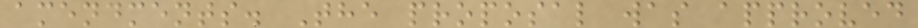amendments. The proposal was approved
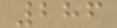286
